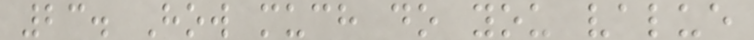23. How much do you value
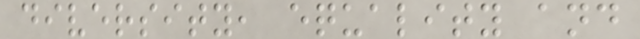diversity, equality and
